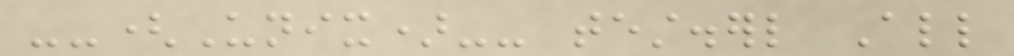--(Unix)-- test.erl All
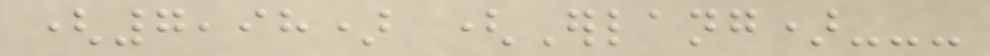(7,98) (Erlang)---
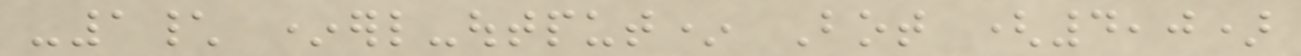-1\ *erl-output* Bot (4,0)
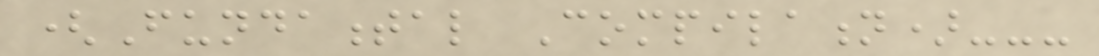(Fundamental Compilation)---
